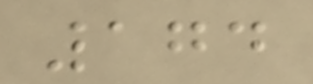174
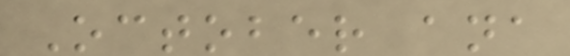October ana
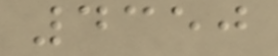4350
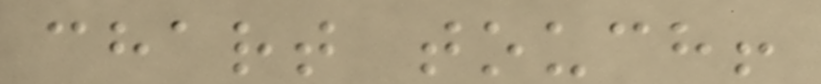chart touch!
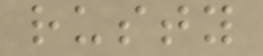rusty
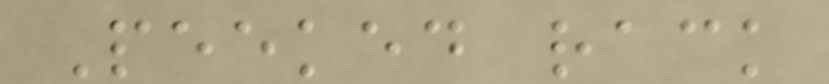Peeked rack
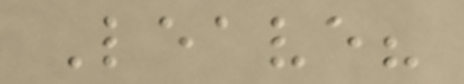Leave?
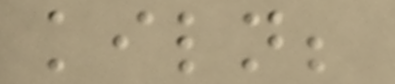kiln;
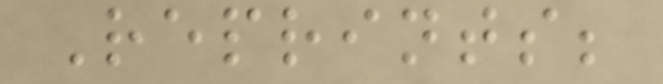Reprints;
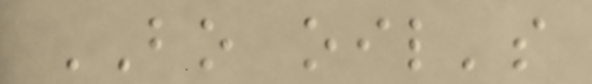BO oil's
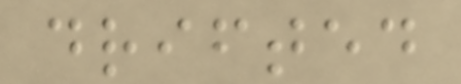drifted
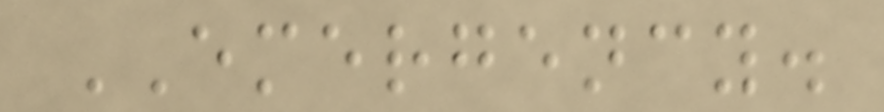EMERGENCY.
